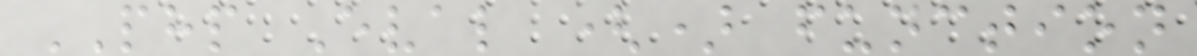PHP Eval () function
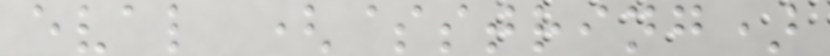eval ($string)
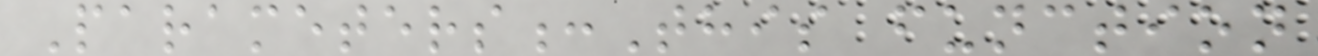Parameters:This function
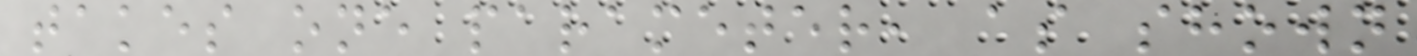takes one parameter, as shown
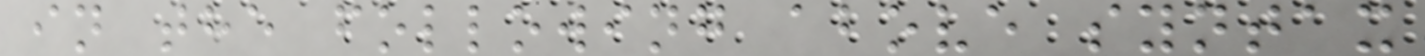in the following above syntax
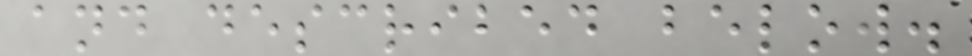and described below.
